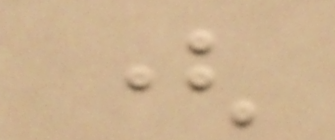(
